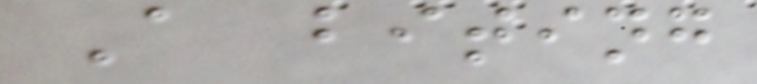A biting
